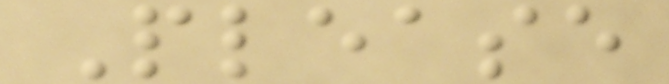Please
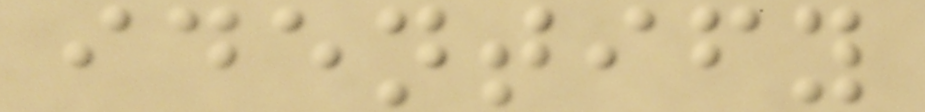identify
